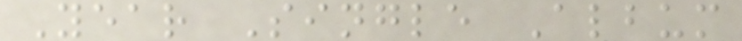Year Single Album
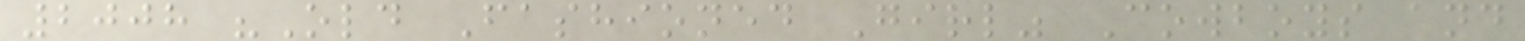2008 "Old Fashioned Girl" Cowboys and
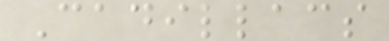Cadillacs
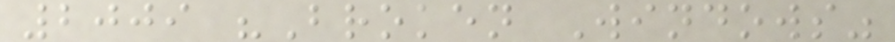2009 "Broken Windows"
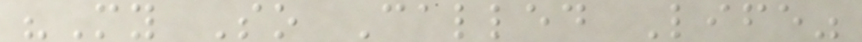"My So Called Life"
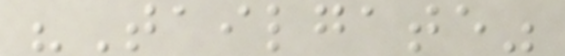"Tailgate"
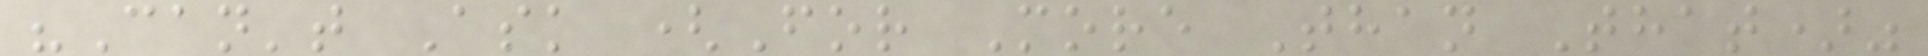"Can't Ask (For More Than That)"
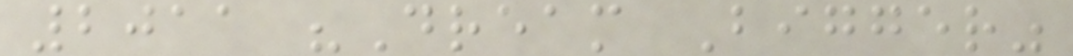2011 "Dream Bigger"
